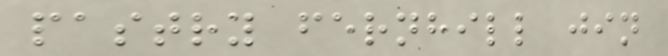pastry fernhill jin
